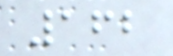162
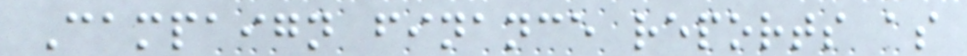Campaign finance reports as
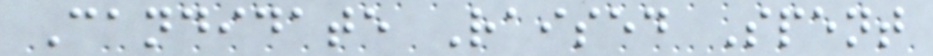Candidate Raised Spent
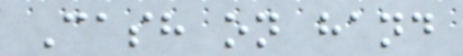Cash on hand
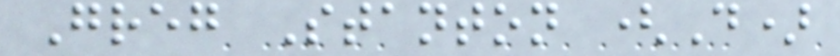Greg Stanton (D)
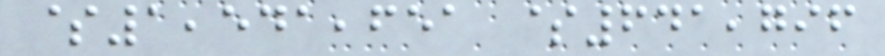$1,541,651 $641,796
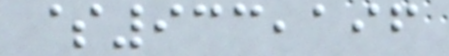$933,196
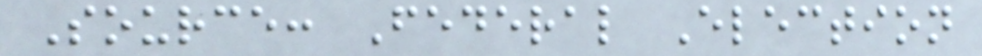Source: Federal Election
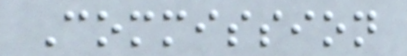Commission
